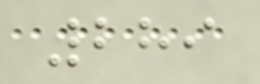289
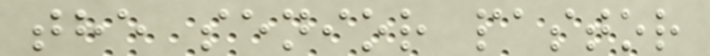the senior pastor
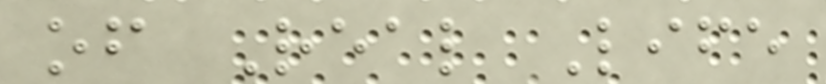of Real Life
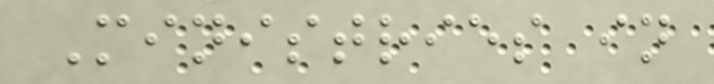Ministries in
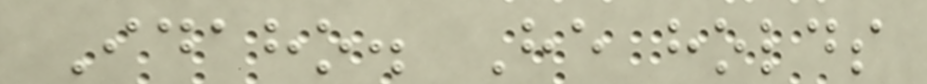Idaho. He holds
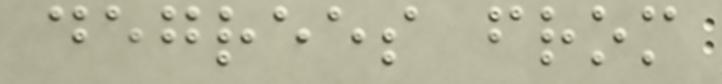degrees from
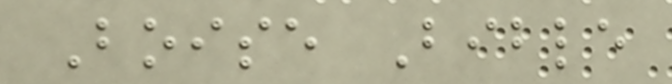Boise Bible
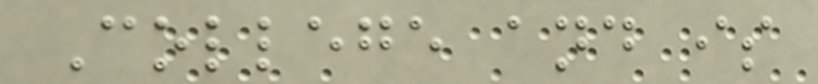College and is
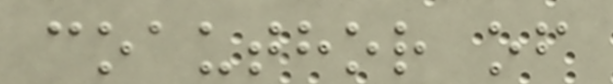coauthor of
